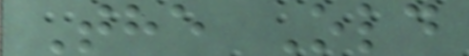The Old
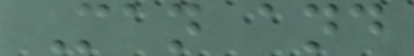Man and
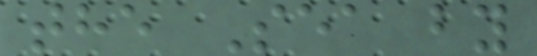the Sea by
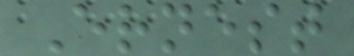Ernest
